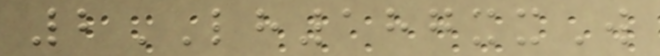2LH187xxW
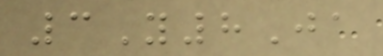3Y8Ja
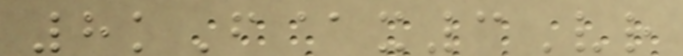8kF@x3Vr
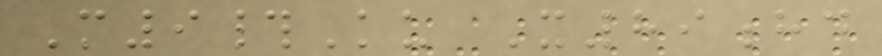M9#Ku X89hd
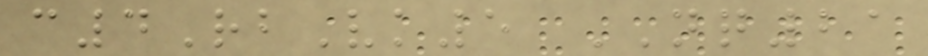c4RbVk5 NQ21
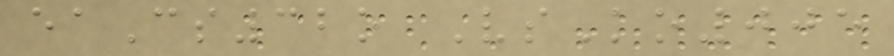eaCs32o VsKo005
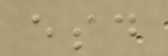esd
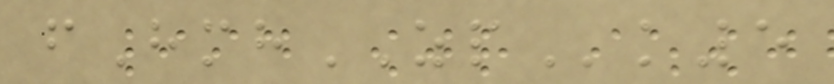fHmhZPk5
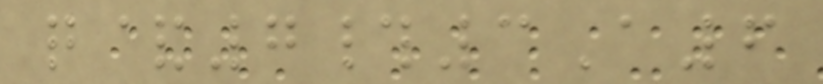q&7#3A6
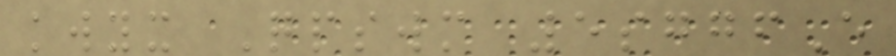kwyx Qpswm 5sggfE
